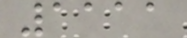1111
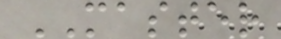MASTER
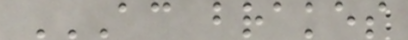AC BRAKES
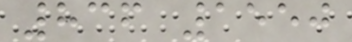836 1550
